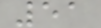51
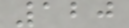120
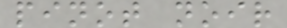pinot noir
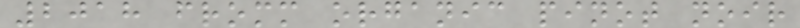2018 fromm organic pinot noir
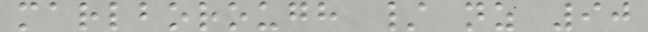marlborough / nz 90
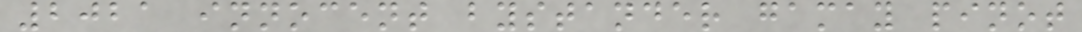2021 innocent bystander gamay pinot
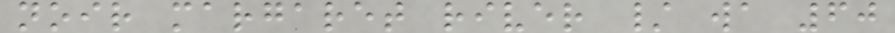noir margaret river / wa 60
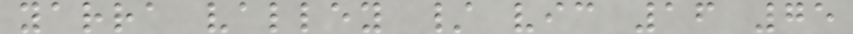yarra valley / vic 16 75
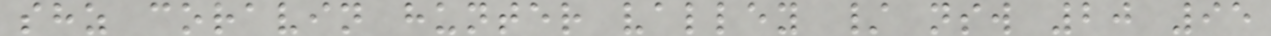shz coravin hunter valley / nsw 20 95
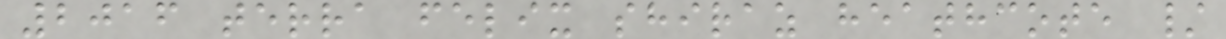2016 terra felix shiraz heathcote /
